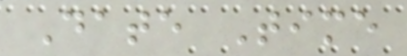Date Time
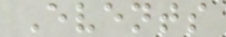Events
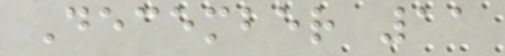December 11
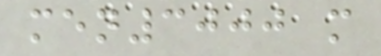men3000 m
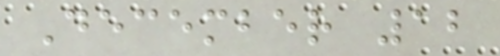December 12
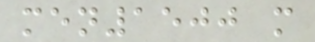men1500 m
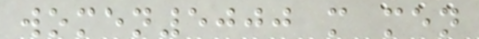women5000 m men
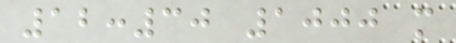12:30 1000 m
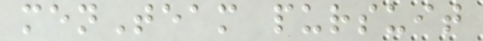menTeam pursuit
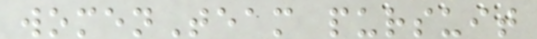womenTeam pursuit
